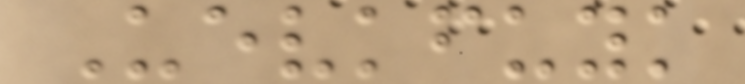Uevkfuyk
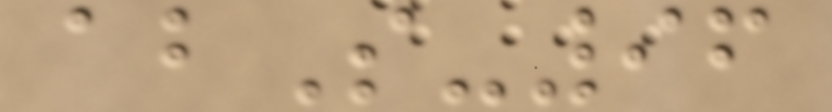abS-96
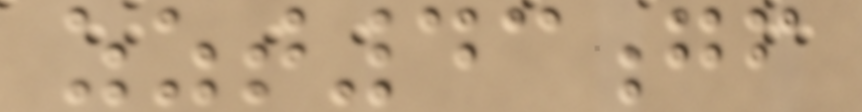zzt43gf
